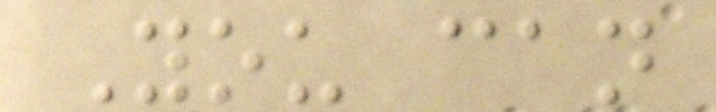You can
